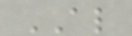AL
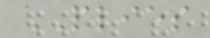PLIES
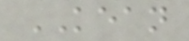KEAN
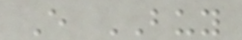E BUY
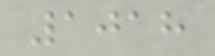1018
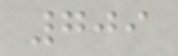709
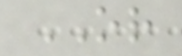OR
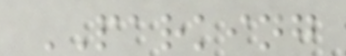PARKING
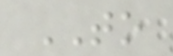TO
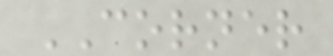CORNER
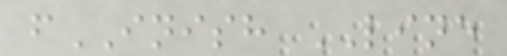fINISH LINE
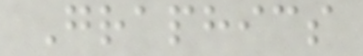Graphics
